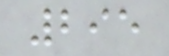295
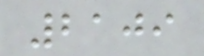2109
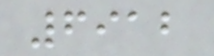6912
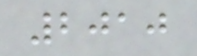2010
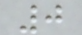0
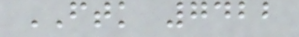FTK 7422
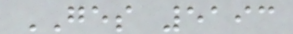GES 5193
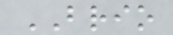BRIO
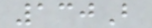130B
